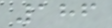186
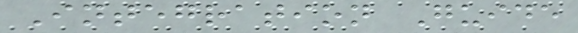Integration Guide
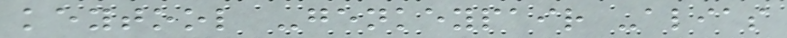keytool -genkeypair -alias
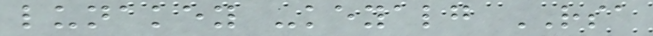lunakey -keyalg RSA
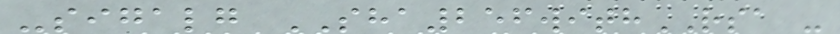-sigalg SHA256withRSA -
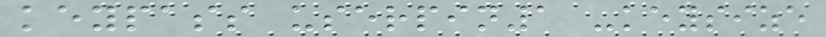keypass userpin1 -keysize
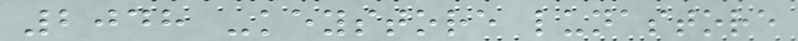2048 -keystore lunastore
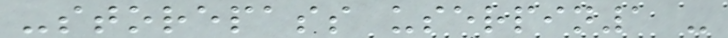-storepass userpin1 -
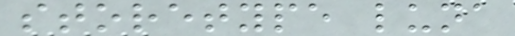storetype luna
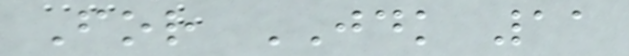For JDK 11
